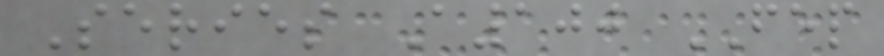Series A100 FEP
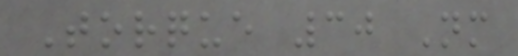Torque 30 Nm
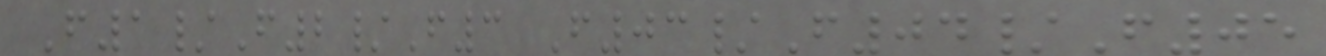F1/F2/F3 F03/F04/F05
